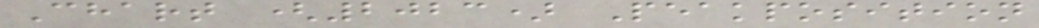Chart (2023) Peakposition
